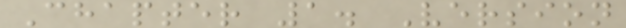Chapter 1. Version
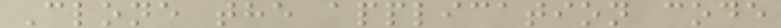Clone the application code
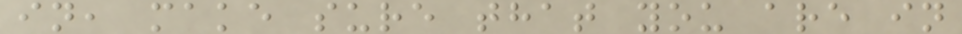in, make sure that you are in
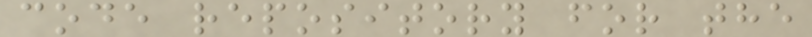code repository for the
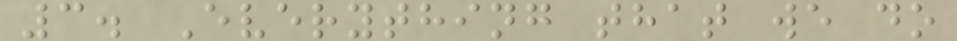3. Everything that we do
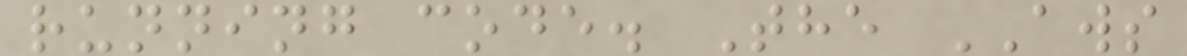running code. The AWS
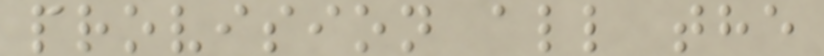provision all the
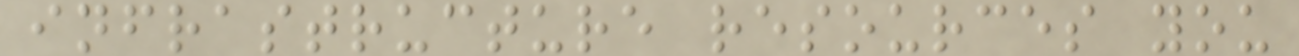infrastructure resources you
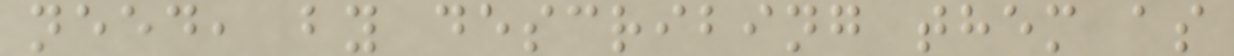need, by describing them as
